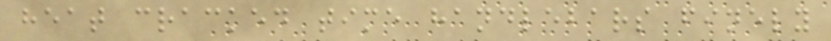heat cracked time handlebars finely
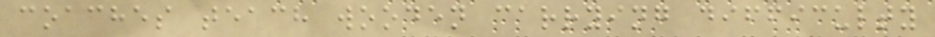coaches teach wooden carrying difficulty
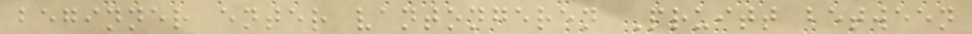beginner enter vantongeren Pruitt between
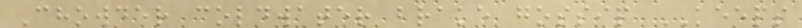Chowder coldwater brake gossip KEEPS
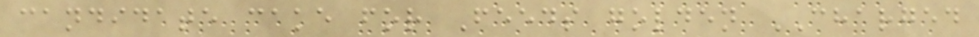candidate cake for Feeds golden CHARGED
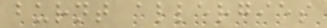burnt allergies
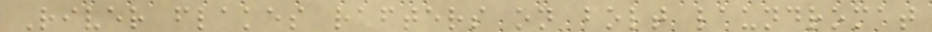River flakes rafters on bolt laundromat
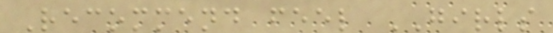Recommend feel GIRLS
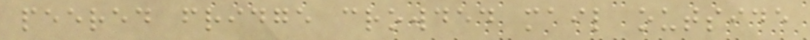peered fridge crowded mail outside
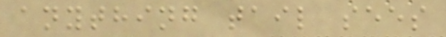anything tail sees
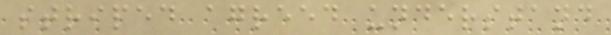striped agreed understand
